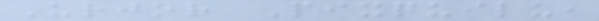Urjor Pixquilu,
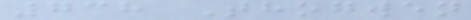738 Thogwen
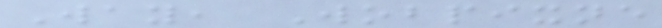Way, Wobpixne
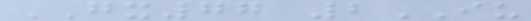GX77 2IU
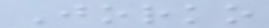Jorko
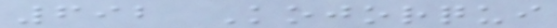692 Kojorqui
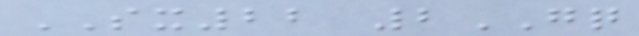SX22 2GQ
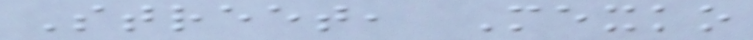Street, Mexko
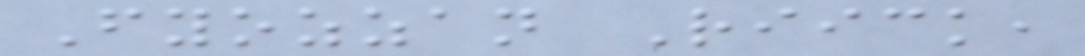Fyozzan Riick,
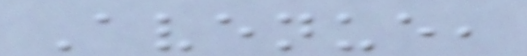Avenue,
